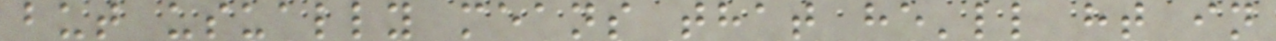but usually means that he'll ht in
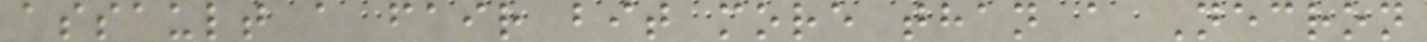assault a fair bit more than a Necron
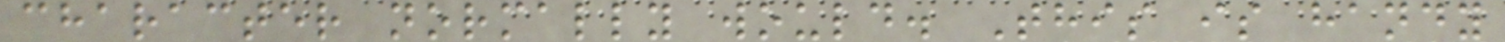character normally would. This is handy
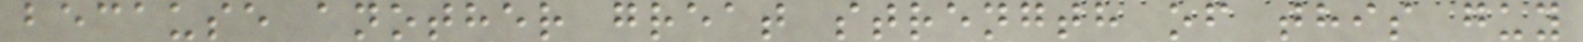because another great strength of this guy
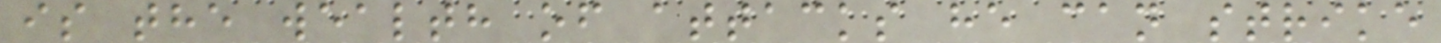is the wealth of attacks he can strike
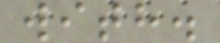with.
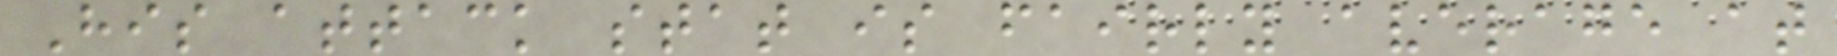His attack stat is fairly average at
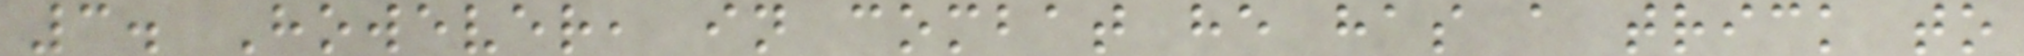3. However, in combat he has a trick to
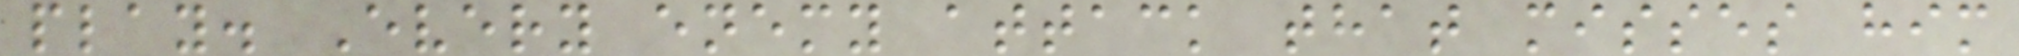play. Every enemy attack that misses him
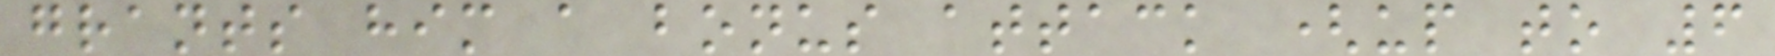grants him a bonus attack (up to 6
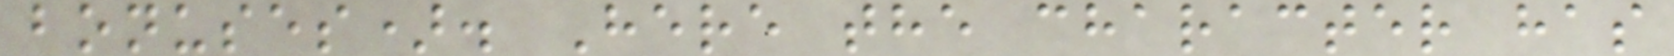bonuses). Here the character has
